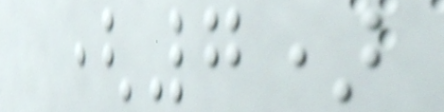(7)
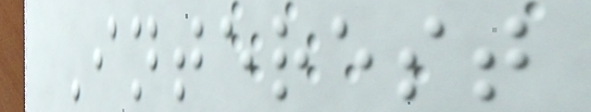Interest
